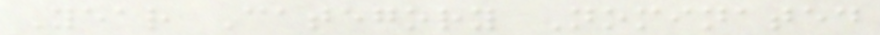Year Category Nominated
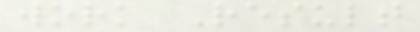work Result
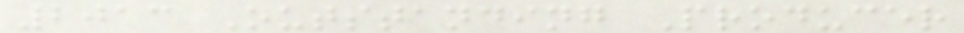2013 Outstanding Producer
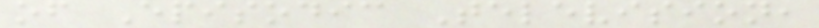of Episodic Television,
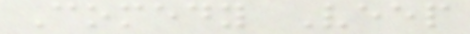Comedy Veep
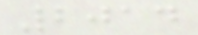2014
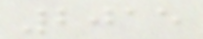2015
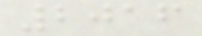2016
